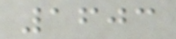1603
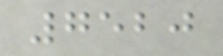7520
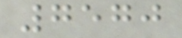7570
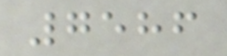7586
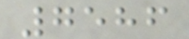7586
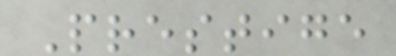Prestige
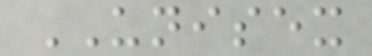UNISEX
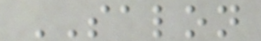SALON
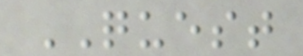QUEST
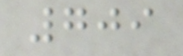709
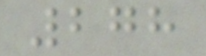278
